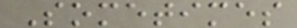Sometimes
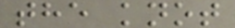the knot
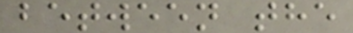between the
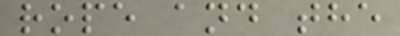rope and the
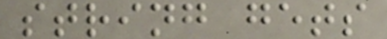string gets
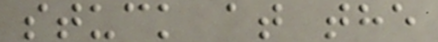stuck at the
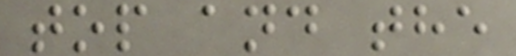top and the
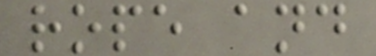rope and
